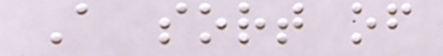A sort of
